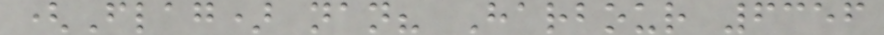(Flag) nan? Harbour 6356
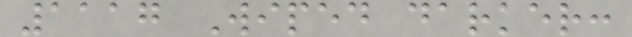1117 Wiped darker:
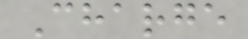Charge
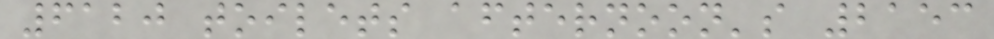6120 toilets afternoon's 2153
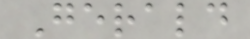Gerald
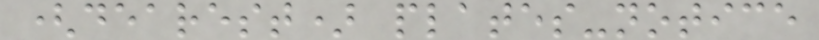(dearest) plates-notice
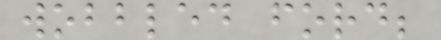wobbled ford;
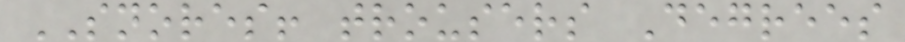SNORES! trousers Degrees
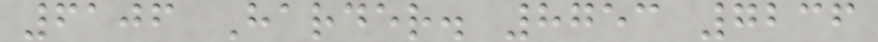6106 Harder. 8753 7236
